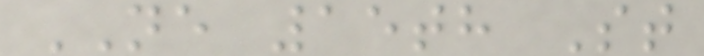NE 15th St
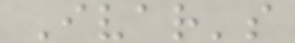Ivar's
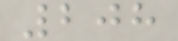208
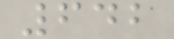642
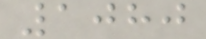1080
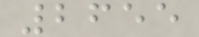2655
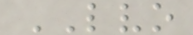LVO
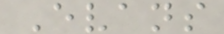Evans
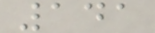141
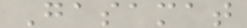Gasamat
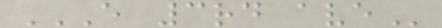E 3RD AVE
